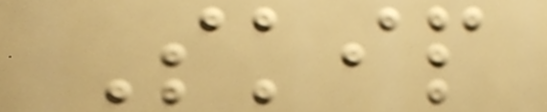Skip
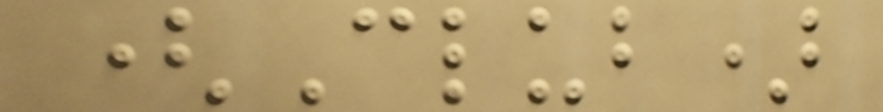(Club)
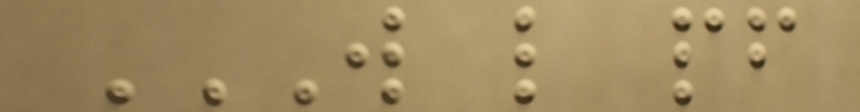W L PF
